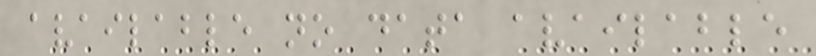available no data available
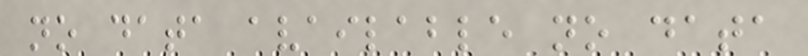no data available no data
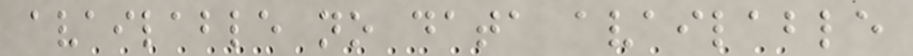available no data available
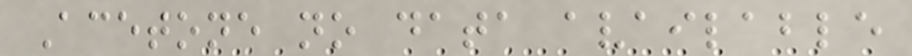Acetone no data available
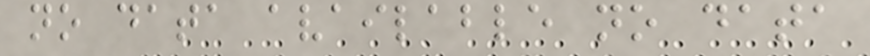no data available no data
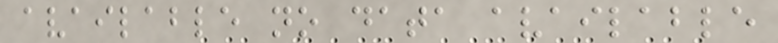available no data available
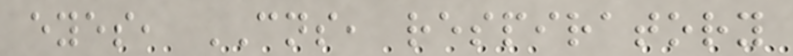eyes, CNS, respiratory
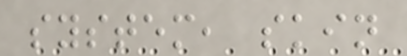system, skin
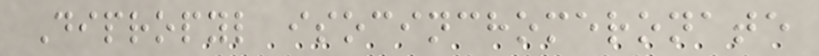Dipropyl isocinchomeronate
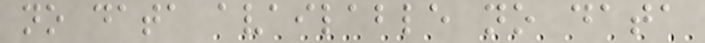no data available no data
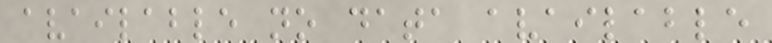available no data available
